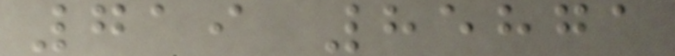719 85871
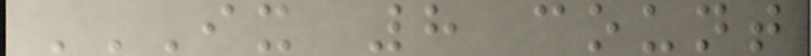IX 8 COUNT
